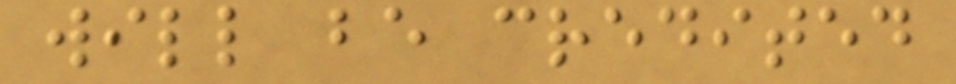will be credited
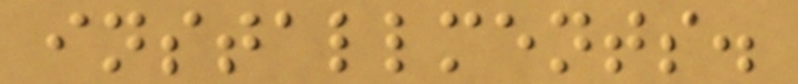installments.
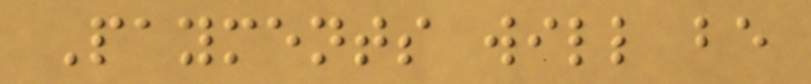Payments will be
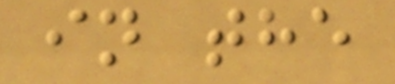in the
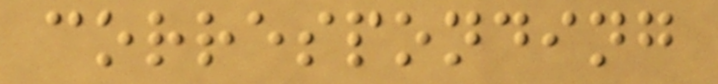corresponding
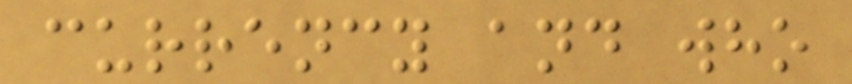currency and who
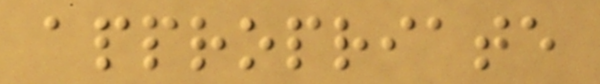appropriate
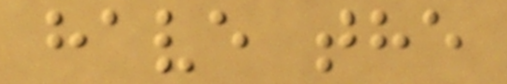have the
